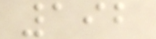192
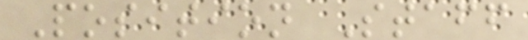Position Staff
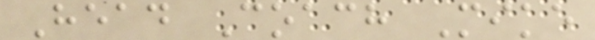Head Coach Mike
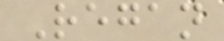Regan
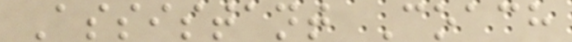Assistant Coach
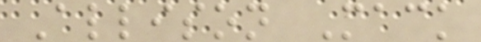Allison Mack
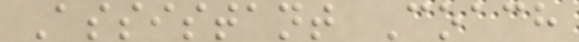Assistant Coach
